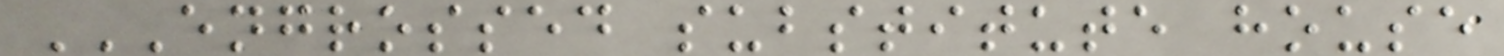ENGROSSED SUBSTITUTE HOUSE
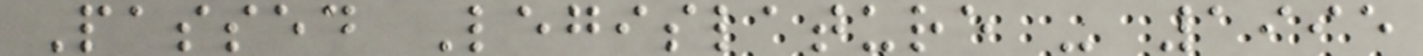Passed Legislature - 1995
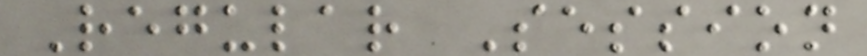Regular Session
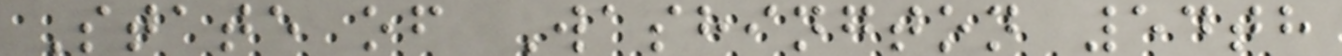State of Washington 54th
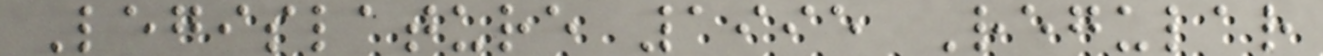Legislature 1995 Regular
